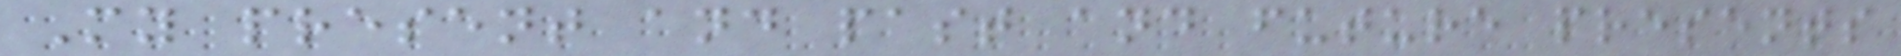My present and past and future presents
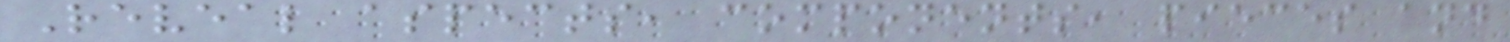Reveal aspects, components, pieces and
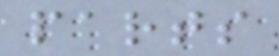parts
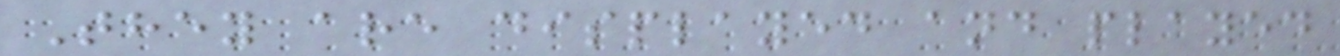They are displayed and played
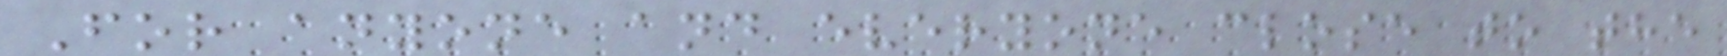For anyone and everyone close to the
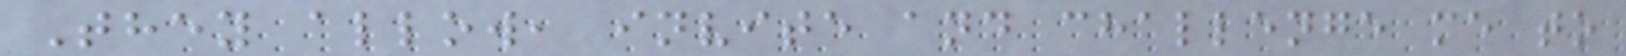They allow, invite and challenge me to
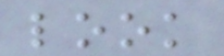look
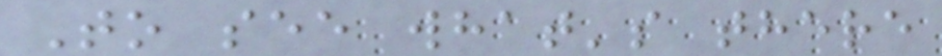To see what's there
